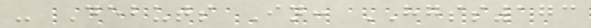- Debuts In: HGSS173
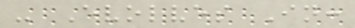- Evolves In:
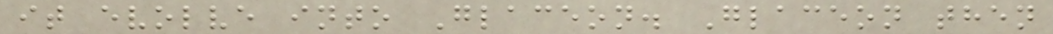it evolve into Glaceon. Glaceon then
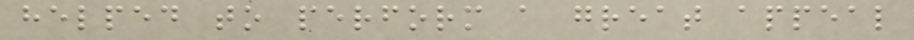helped to perform a great appeal
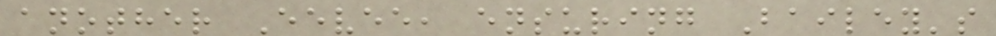another Eevee, ensuring Bailey's
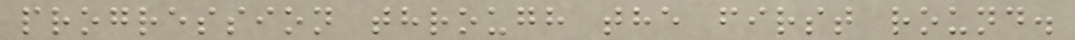progression through the first round.
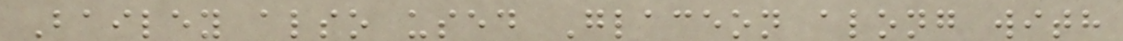Bailey also used Glaceon along with
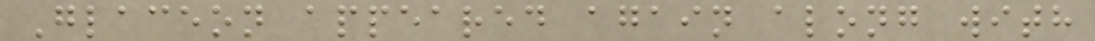Glaceon appeared again along with
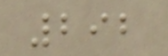292
